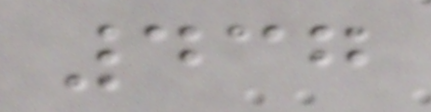437
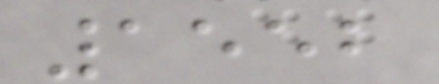1552
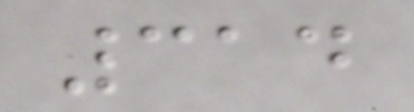314
